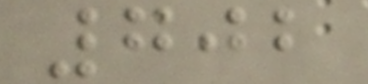702
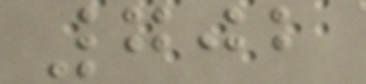702
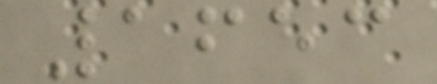1653
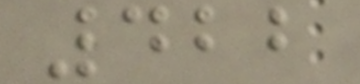422
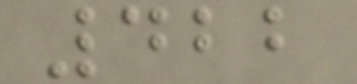422
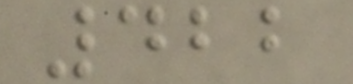422
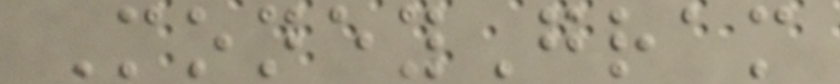MoneyGram
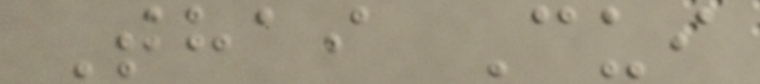Thai Cui
